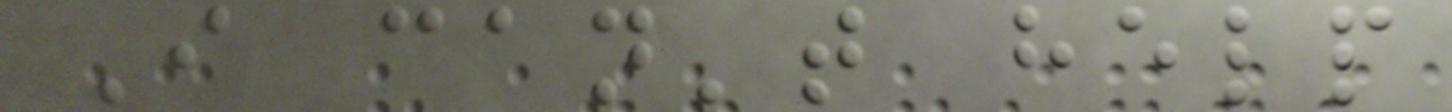I can't help
